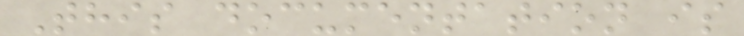This documentation is
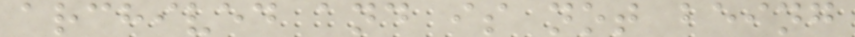archived and is not being
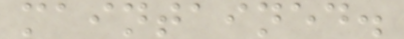maintained.
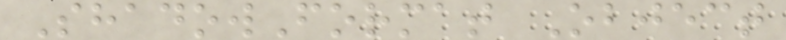ShadowFormat Object
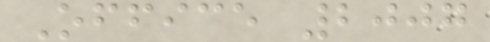Office 2007
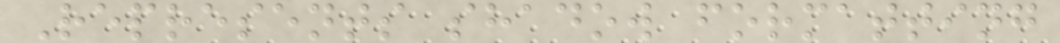Represents shadow formatting
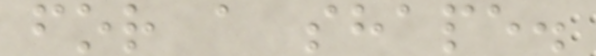for a shape.
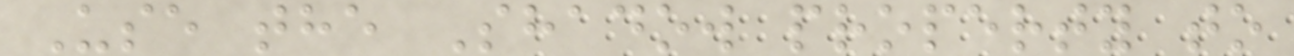Use the Shadow property to
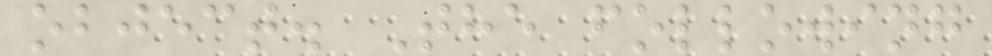object. The following
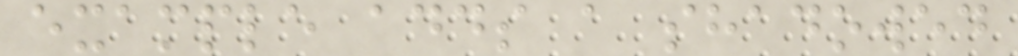example adds a shadowed
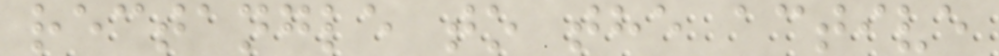rectangle to the active
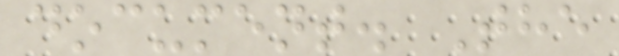document. The
